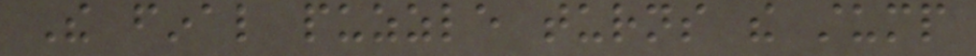The final puzzle turns the stump
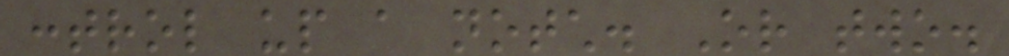control up a notch. Or two.
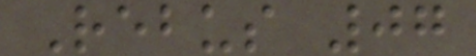Rebus 07
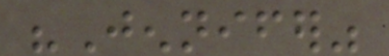"Jennifer"
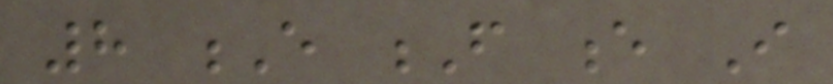8 E F e I
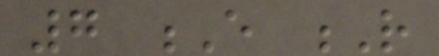7 E R
